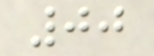00
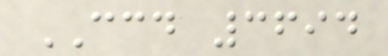CCD 3694
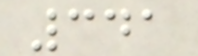341
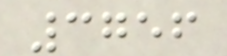3756
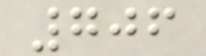706
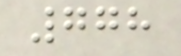778
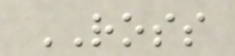ROSS
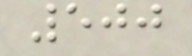500
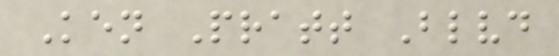Ken Pratt Blvd
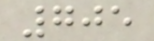705
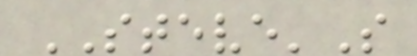STEVE'S
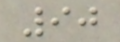90
